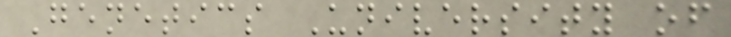Genetics University of
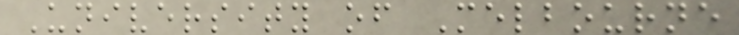University of Melbourne
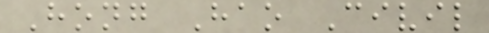Hong Hao Civil
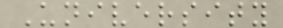University
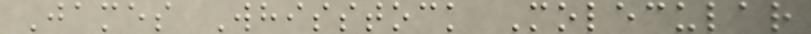James Whisstock Molecular
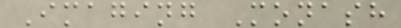Imaging Monash
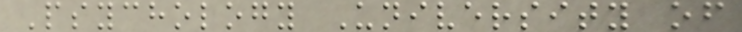Psychology University of
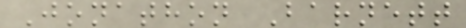Jonathon Barnett
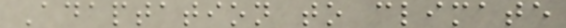Adaptation to climate
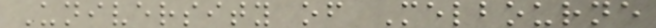University of Melbourne
